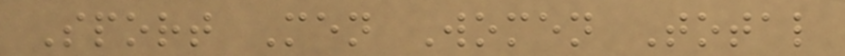Sport Men Women Total
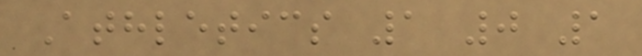Athletics 1 0 1
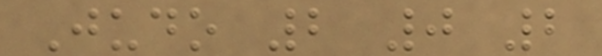Judo 2 0 2
